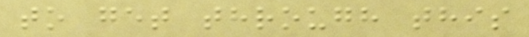to get through this
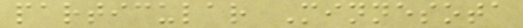particular Minnesota
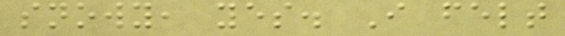snowy, yes. I felt
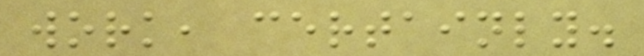work, certainly.
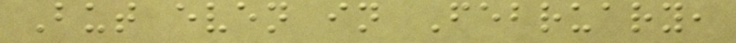But even in February,
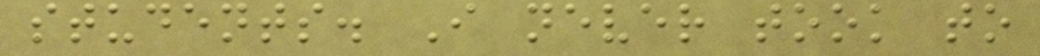students. I never took to
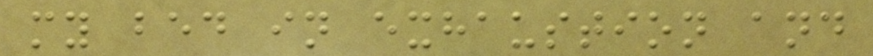my bed in exhaustion and
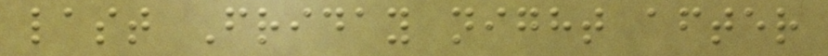last Friday night after
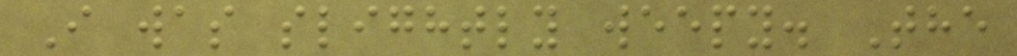I was slightly weepy. The
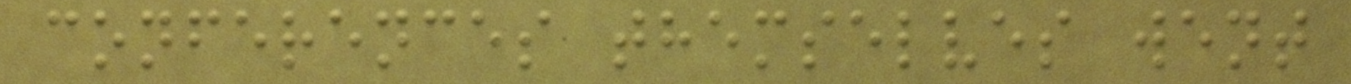conferences themselves went
